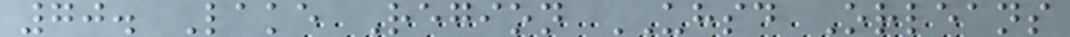70. Lake Region UHSD Orleans
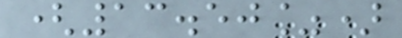(13.50%)
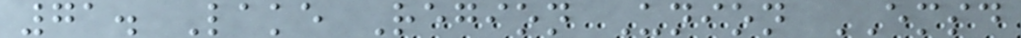71. Lake Region Union EMSD
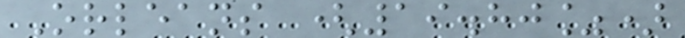Orleans (19.80%)
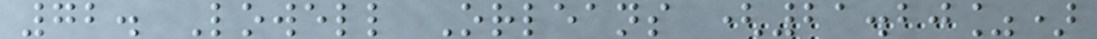72. Lowell Orleans (21.20%)
